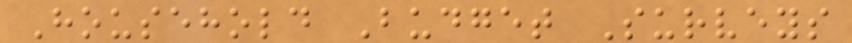Household Budget Surveys
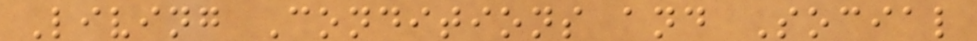Living Conditions and Social
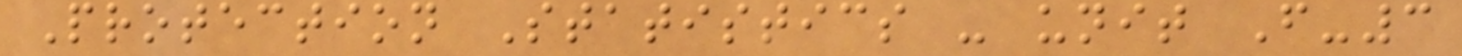Protection Statistics - unit F-3
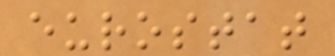eurostat
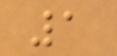1
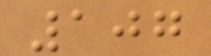107
